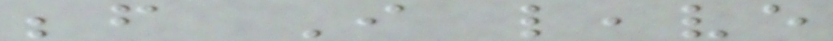before I leave
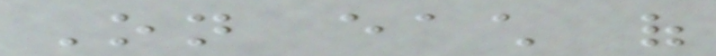On each of
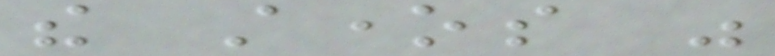the stones was
